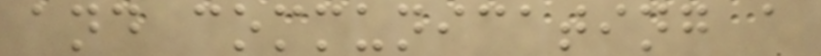and communicating a
